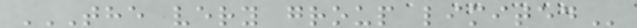THE VERY GROUP LIMITED
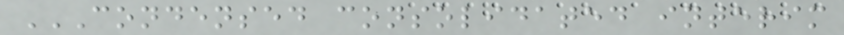CONDENSED CONSOLIDATED INTERIM
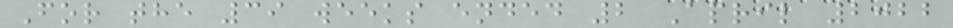For the 39 weeks ended 2 April 2022
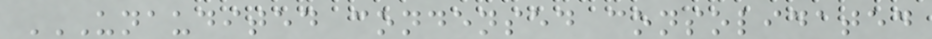UNAUDITED CONDENSED CONSOLIDATED
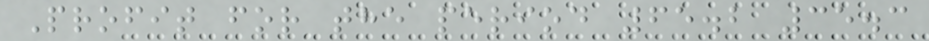Profit for the period 65.2 35.3
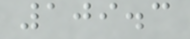109.3
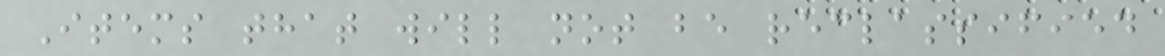Items that will not be reclassified
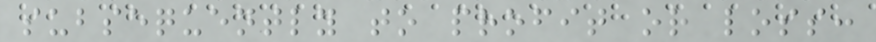subsequently to profit or loss:
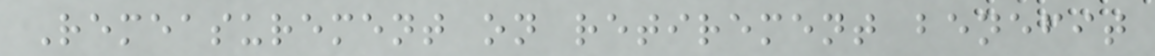Remeasurement on retirement benefit
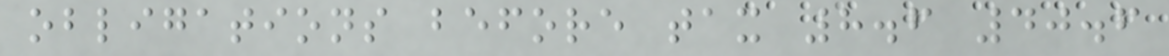obligations before tax 8.6 40.6
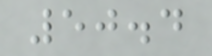50.4
